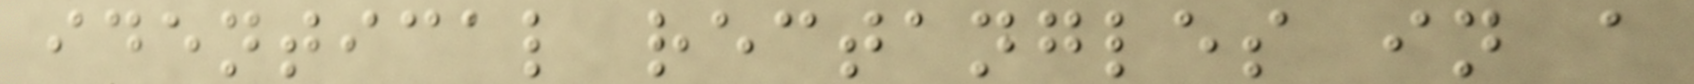identical rectangles in a
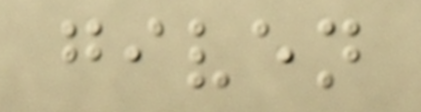given
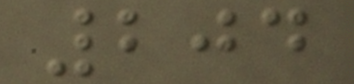204
